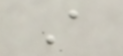A
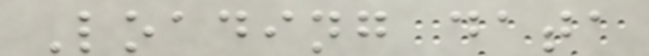Loading data
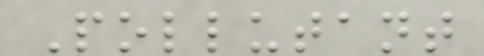Pollutant
